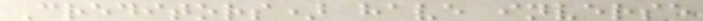Creditors) have inverse
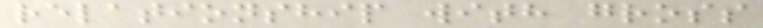relationship with gross
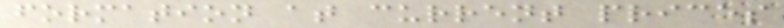formation at current prices
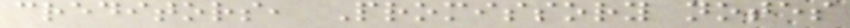creditors, Promissory notes
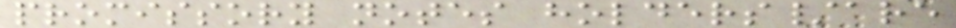promissory notes holders/are
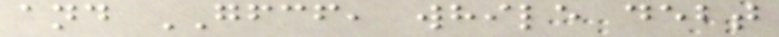and GFCF, while debt
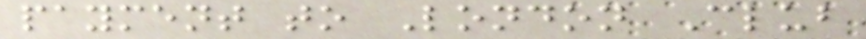payment to London Club
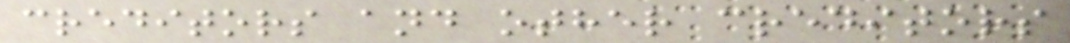creditors and other creditors
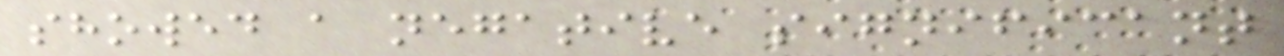showed a negative significant
